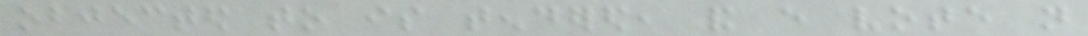objected to is tendered, and every vote not
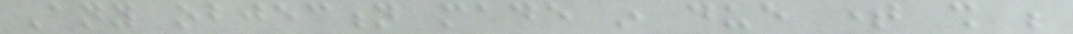Any objection made in due time shall be
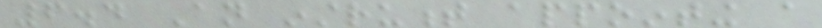6.4 An instrument appointing a
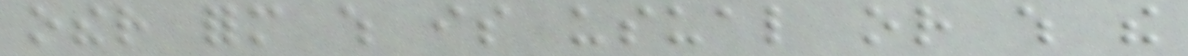other form which is usual or which the
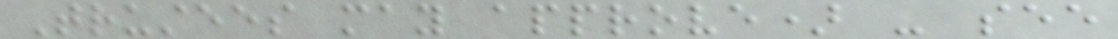Trustees may approve) - see
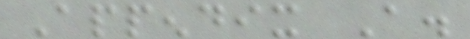Appendix A.
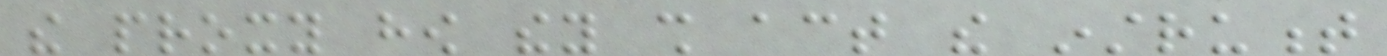the proxy how they shall act the instrument
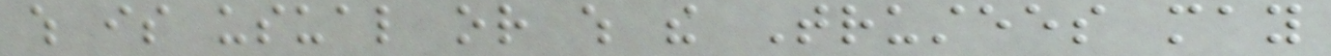which is usual or which the Trustees may
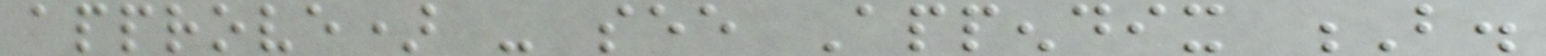approve) - see Appendix B.
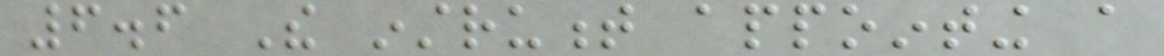6.6 The instrument appointing a
